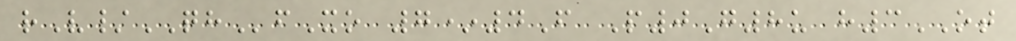rV/QHfXo 7*4F P0G8u h3OT
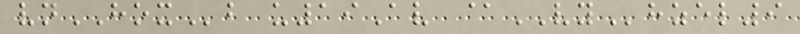vnHOXb u19Av @VYhzel9
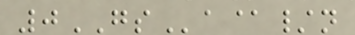0GSa@/n
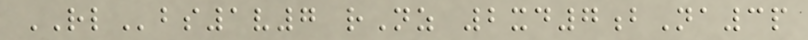RLbs1v7 rNz 2xd7bNa3p
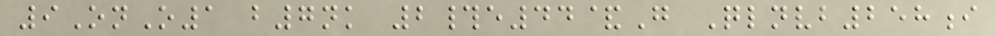9OnO1 b7nk 2#e44&G Qlnvb258i
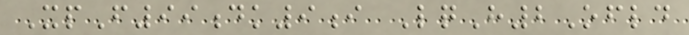XpF99dk9i LqH2Ofld
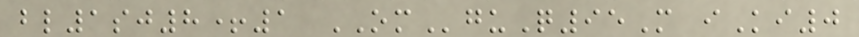bl1sj8+1 OMguQ95M iKi0
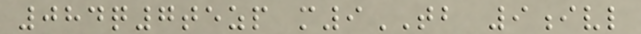084q7tezp m9TB 9ivl
